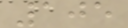105
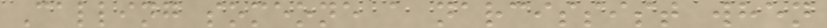Calling someone a narcissist when
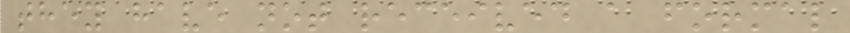they have not received a formal
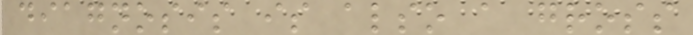diagnosis is also a gross
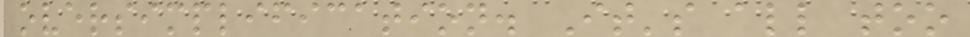oversimplification. It's all too
